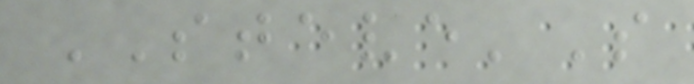STEVE'S
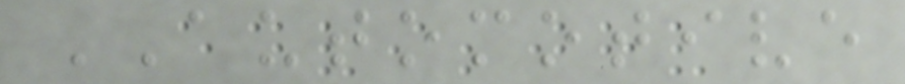AUTOMOTIVE
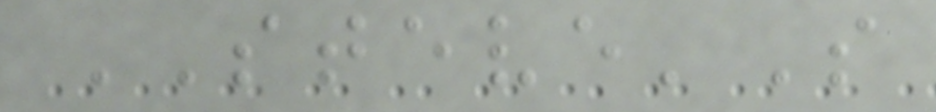STEVE'S
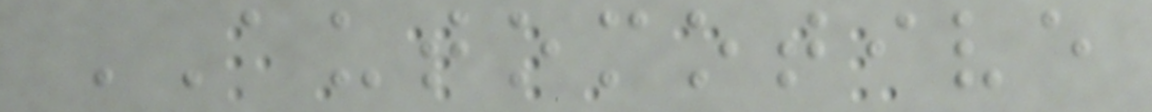AUTOMOTIVE
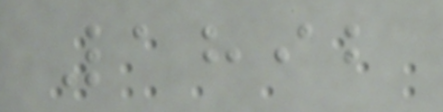1892
